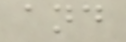and
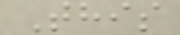This
